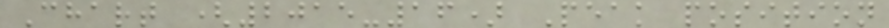Chart (2015-16) Peak position
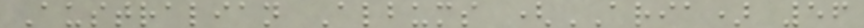Australian Albums (ARIA) 56
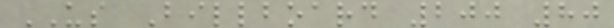US Billboard 200 80
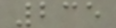235
